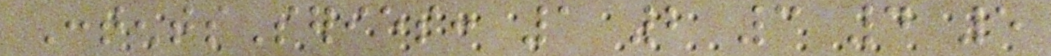ContentsSeries: 1 2 3 4 5
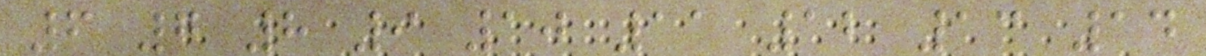6 7 8 9 10 11 12 13 14
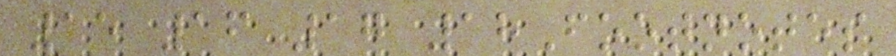15 16 17 18Footnotes
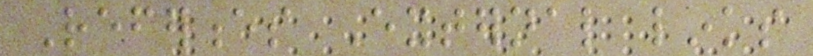References External links
